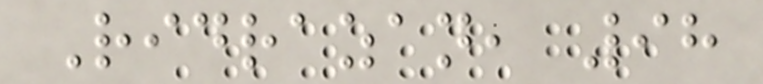Ridrazan, 98
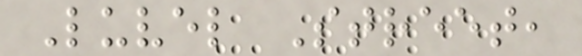Luvel Street,
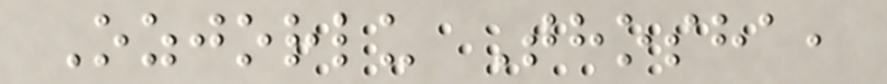Ozjorlu Thosha,
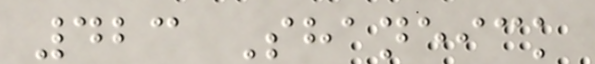423 Shaneick
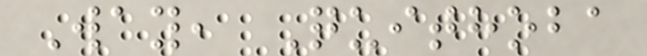Way, Quithoba
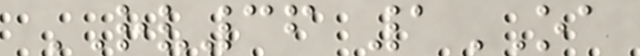RV36 1OA
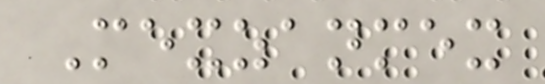Mexzanmex
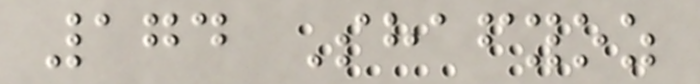174 Shafyoz
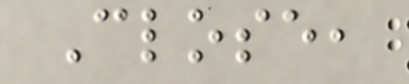Close,
